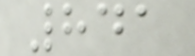841
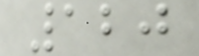120
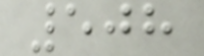508
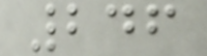246
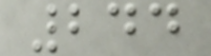244
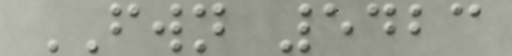FWN 5423
